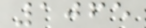1065
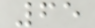65
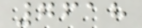7618
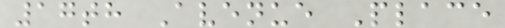17th Avenue Place
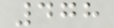478
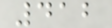412
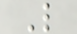L
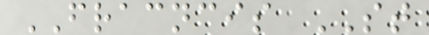FRACNCIS ST
